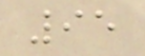95
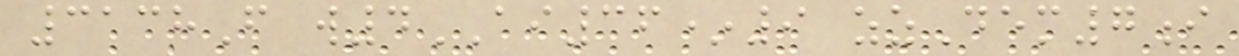3138F w4AI36*9 zzDem7i
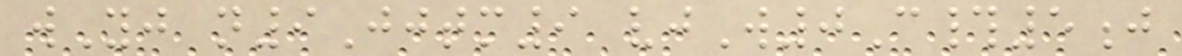wYj n9Jjtm9 vjW0C#5j
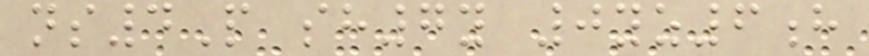ns4P sh7y 0yz6h
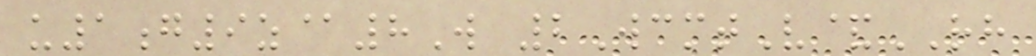u1g9z@8W 2WcmtV&RH
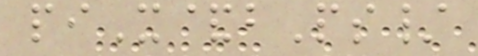piX&bPs/
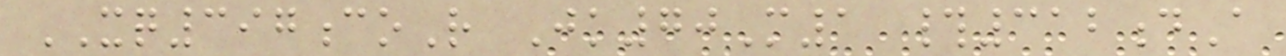XQ397coR Jk70M1 #312dA
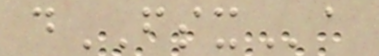dFSXa
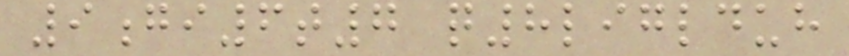9gi6t7 q8liglduh
